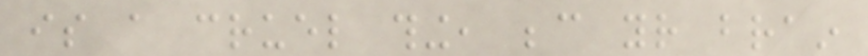is a cruel thing, because your brain
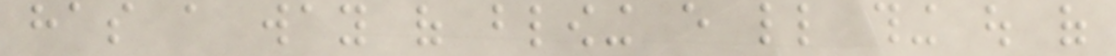has a way of blowing every little thing out of
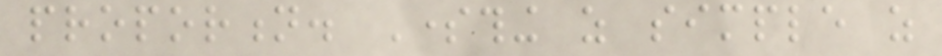proportion. Something as simple as
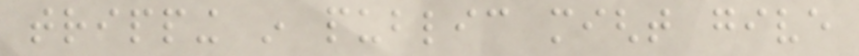tripping in public might give
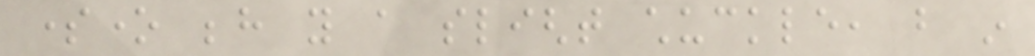someone behind you a slight chuckle, but in
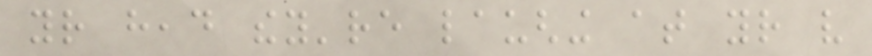your head they're laughing at your very
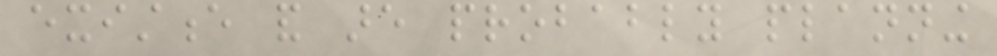existence and are probably planning
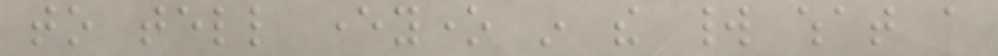to tell everyone in the world what a
